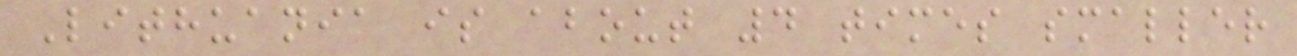Lithuania is about 4 times smaller
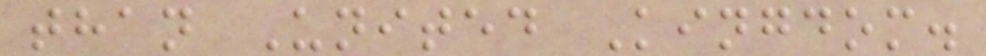than United Kingdom.
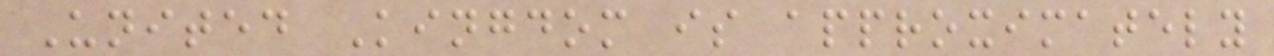United Kingdom is approximately
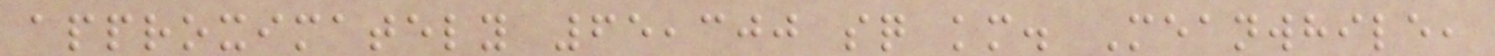approximately 65,300 sq km. Meanwhile,
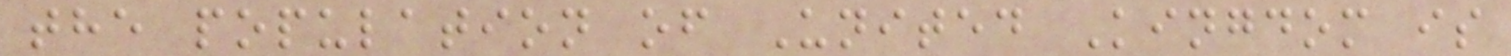the population of United Kingdom is
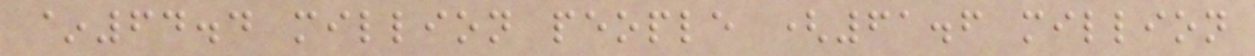~64.4 million people (61.6 million
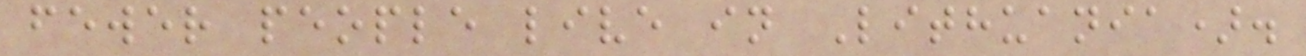fewer people live in Lithuania).
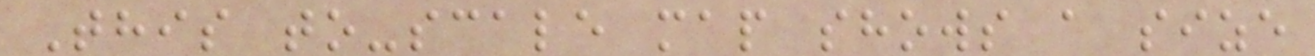This to-scale map shows a size
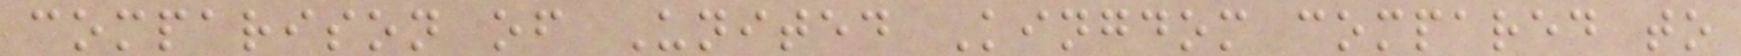comparison of United Kingdom compared to
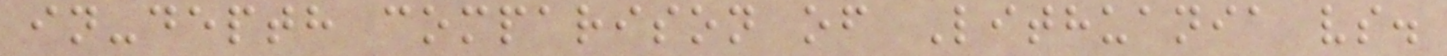in-depth comparison of Lithuania vs.
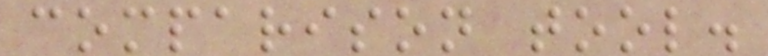comparison tool.
